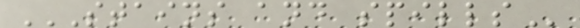STAINS AND SPILLS
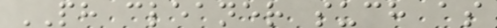PH cleaner such as
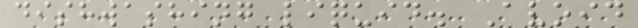dishwashing liquid. Avoid
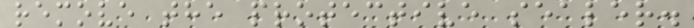remove the protective sealer.
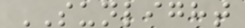SUNLIGHT
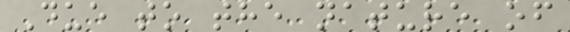Due to the nature of
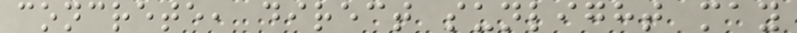concrete, direct sunlight may
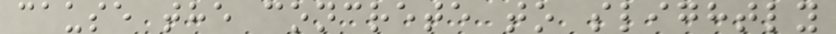cause the concrete to slightly
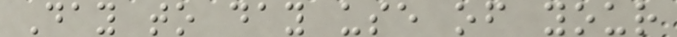Day to day use of your
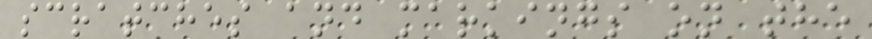scratches and markings on the
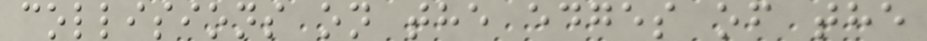collisions on the edges of the
